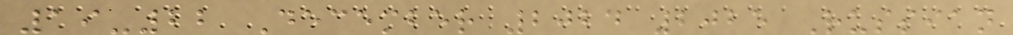19-22 December 2024 2025 Russian
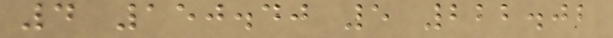4 150.40 5 222.02
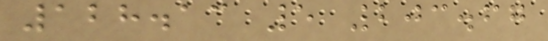128.13 5 203.67
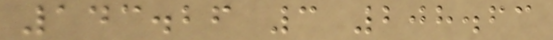143.26 3 208.63
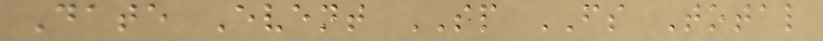Date Event SP FS Total
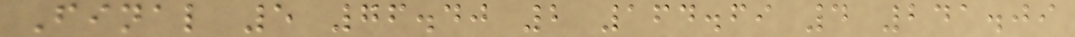Final 5 76.40 2 164.69 4 241.09
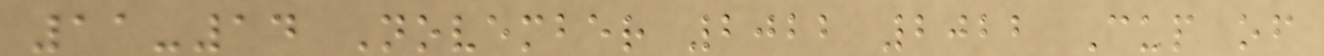11-14 November 2022 2022 Cup of
